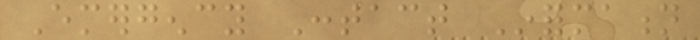Emergency Contact Information
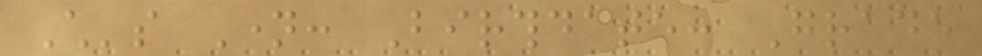Child's Name: Birthdate: Grade
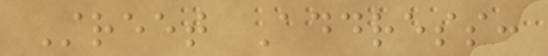Street Address:
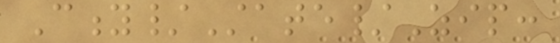City/State/Zip:
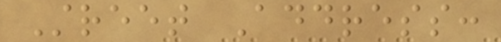Street Address:
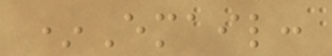*Email:
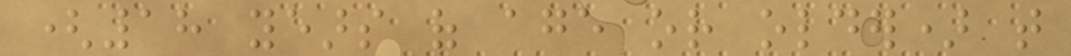(18 years of age or older) that
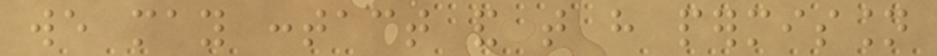we may contact and that have permission
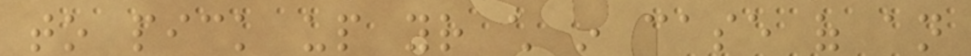to pick up your child in case of an
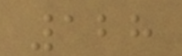128
